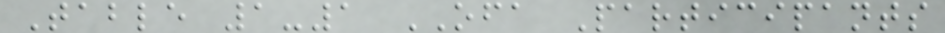Table 1-1 OFA Participants
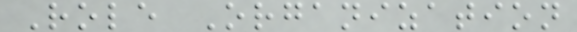Role Organization
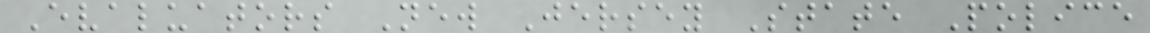Evaluators New Jersey State Police
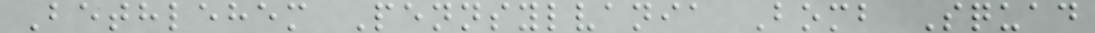Bethlehem Pennsylvania Bomb Squad
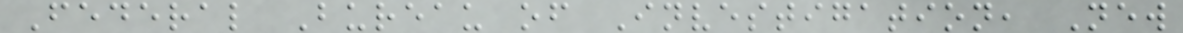Federal Bureau of Investigation, New
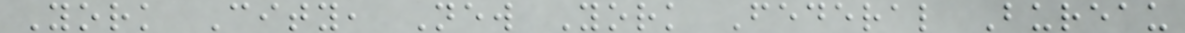York City, New York Federal Bureau
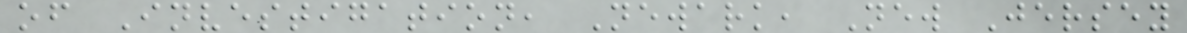of Investigation, Newark, New Jersey
